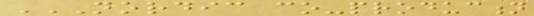NORDIC CO-PRODUCTION
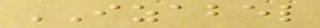IZABEL
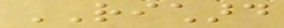RICHARD
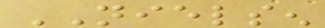NIELSEN
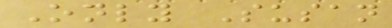Only Susan
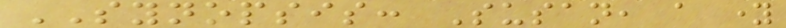SYNOPSIS: Susan, a young
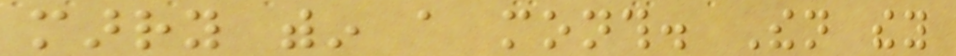marry within a month. Then they
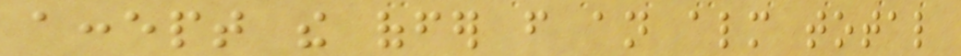accept the offer from an almost total
